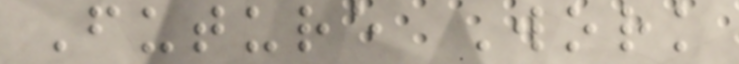Future Work
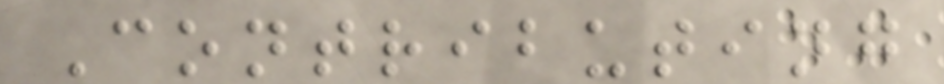Contributing
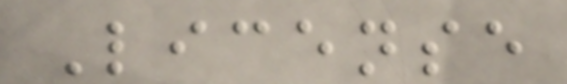License
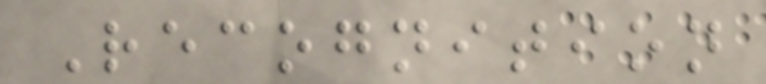Recognition
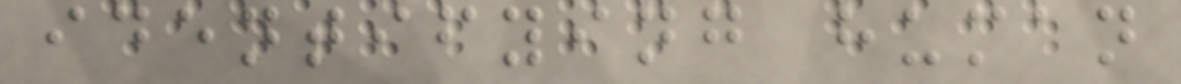identifying human
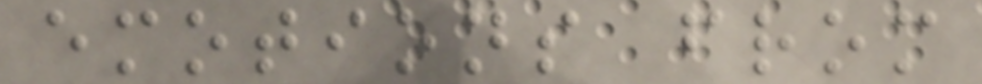emotions from
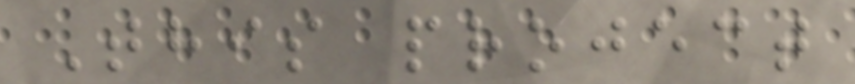This project
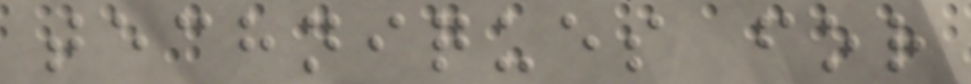techniques for
